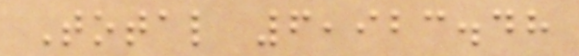Total 6,923.48
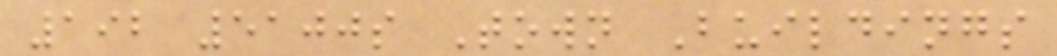192 5100s Town Buildings
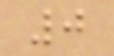0
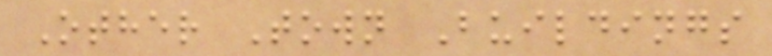Other Town Buildings
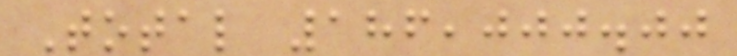Total 186,000.00
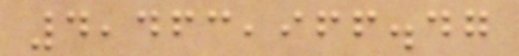4,463,966.47
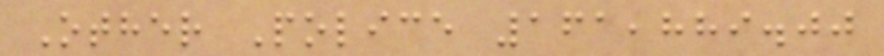Other Police 161,889.00
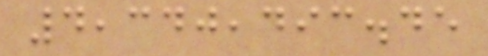4,340,493.45
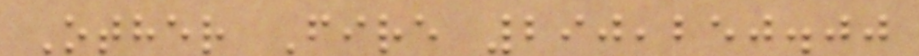Other Fire 290,250.00
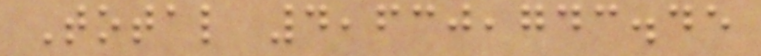Total 4,630,743.45
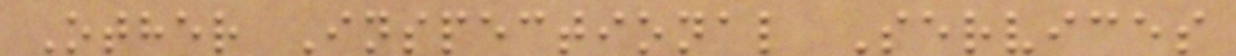Other Inspectional Services
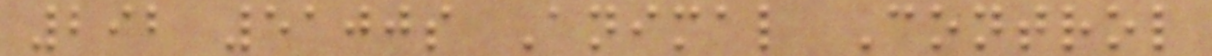292 5100s Animal Control
